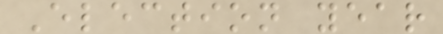Election year
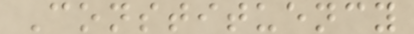Constituency
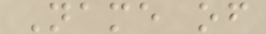Name of
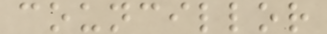councillor
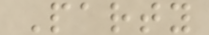Party
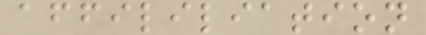affililiation
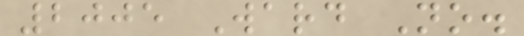2005 Ward No.
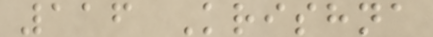116 Krishna
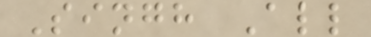Singh All
